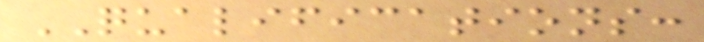QUALIFICATIONS:
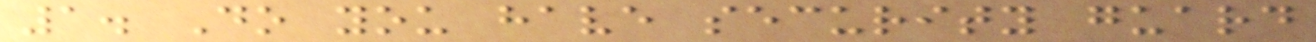1. Do you have security guard
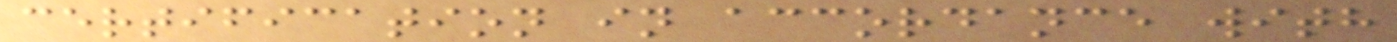certification in accordance with
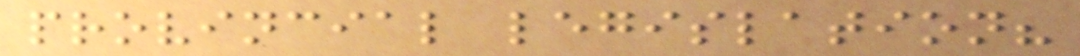provincial legislation?
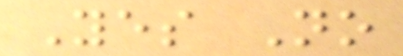Yes No
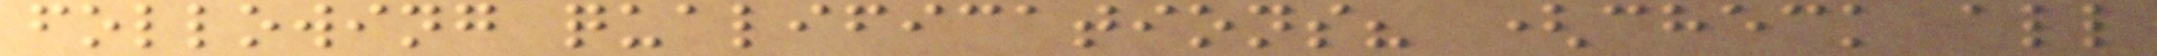following qualifications? (check all
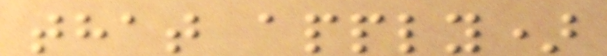that apply)
